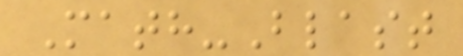Math-Blast
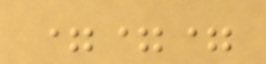===
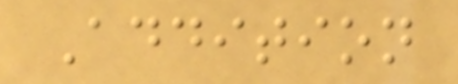Addition
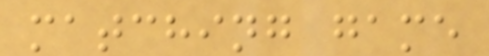matching game
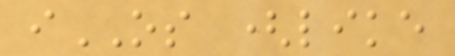iOS (like
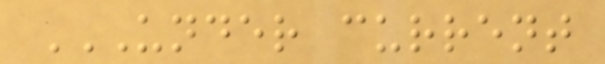UNDER CURRENT
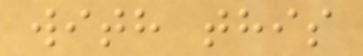with this
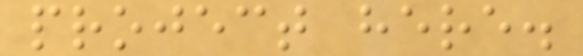project here.
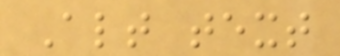Alt text
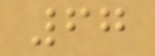67
